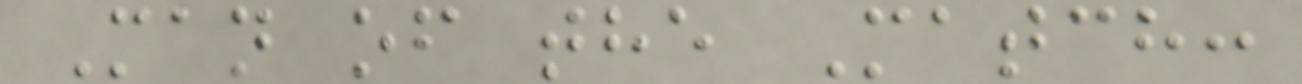Man of the Match:
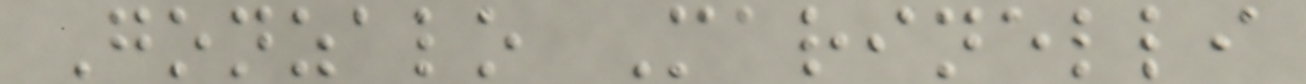Gonzalo Marinelli
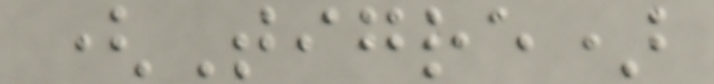(Tigre)
